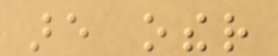are other
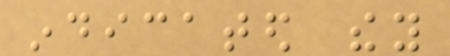indicated they
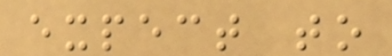expect to
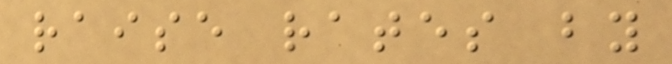raise rates by
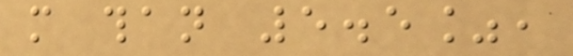more than 5.5%,
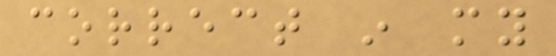correct in my
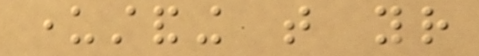understanding that your
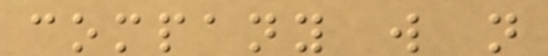company will not
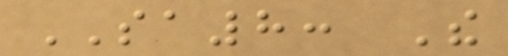SA8: The
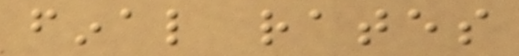final rates
